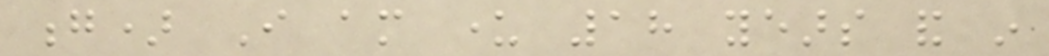g) I am under 18 years and in
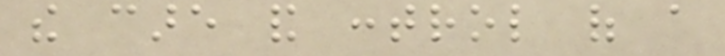the care and control of a
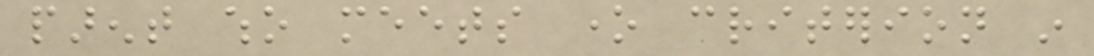parent who meets one criterion in
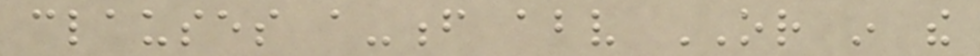clauses a-f above OR in the
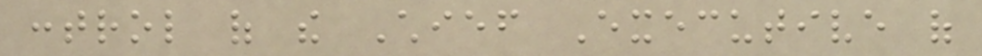control of the Chief Executive of
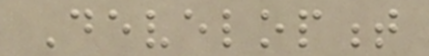Development
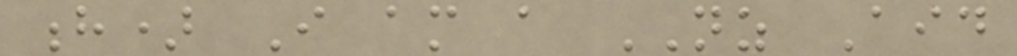h) I am a NZ Aid
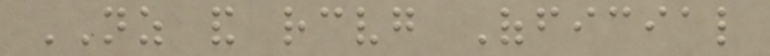NZ and receiving Official
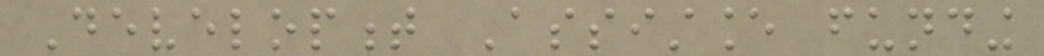Development Assistance funding
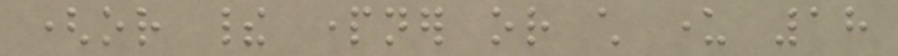(or their partner or child under 18
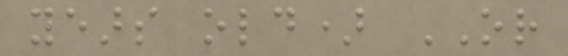years old) OR
